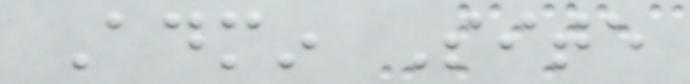Admin Site
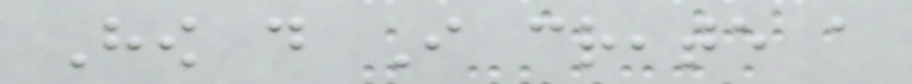How do I create a
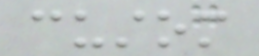custom
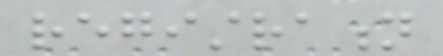registration
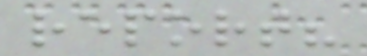report?
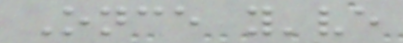Once you've
